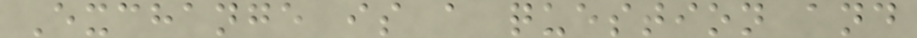Exchange is a question and
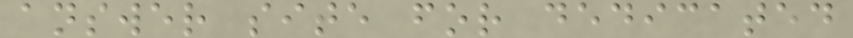answer site for dedicated
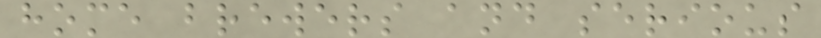home brewers and serious
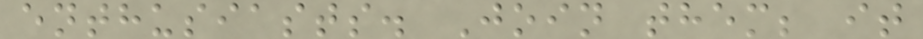enthusiasts. Join them; it
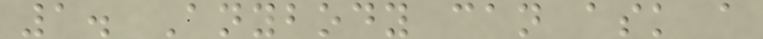1. Anybody can ask a
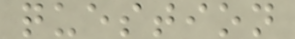question
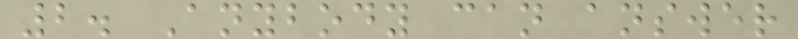2. Anybody can answer
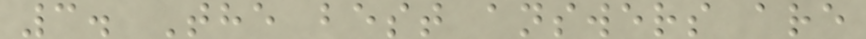3. The best answers are
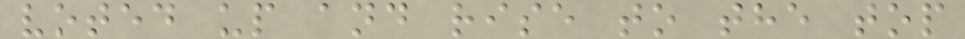voted up and rise to the top
